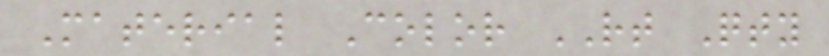Material Color RT Qty
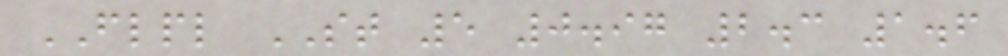FLPL ST 5 0.97 2.3 1.6
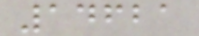14621
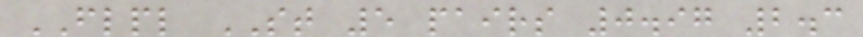FLPL ST 5 pairs 0.97 2.3
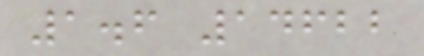1.6 14622
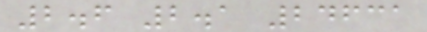2.6 2.1 24631
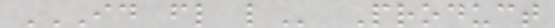ID FL L Product
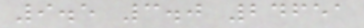9.5 3.0 24651
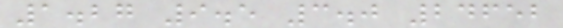1.27 9.5 3.0 24652
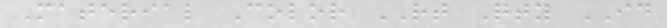Material Color RT Qty ID
